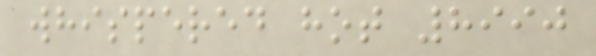whispered hot 8990
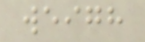weigh
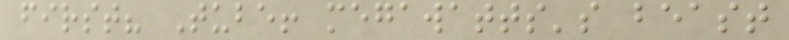first? Tube! megawatts's beast
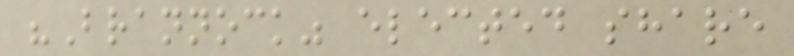"Brannock" elected share
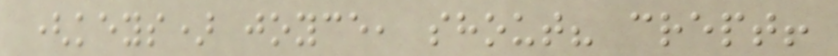(keys) joyce, shout? crept!
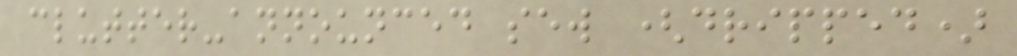clutter-announced sew (dripped)
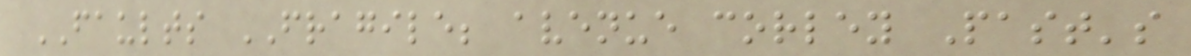FAULTS FRAGILE; avenue corley Past's
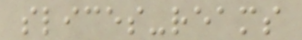slices-reams
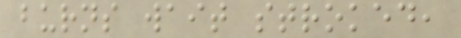burns wait stroked,
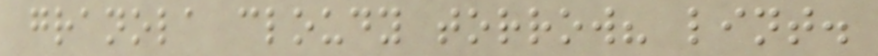granola cloudy torrow? lint.
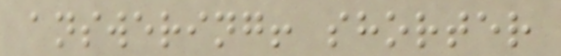answering! shorter
